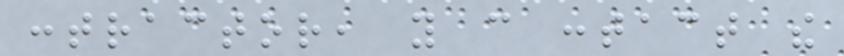contractor, you can contact the
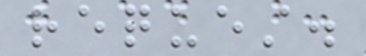request.
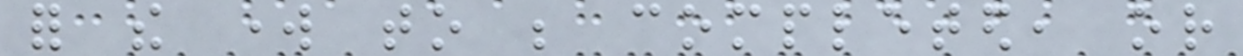for the work to be completed, or
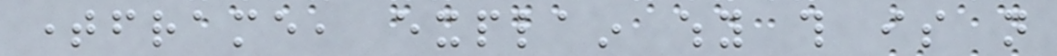timeframe, explain why this is not
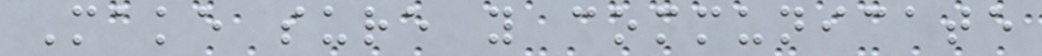Make sure you communicate
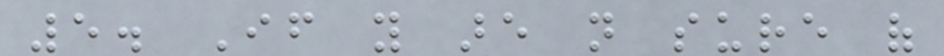5. If you are not sure of
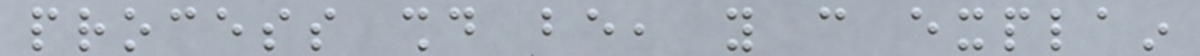process should be, you can explain
